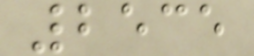2535
